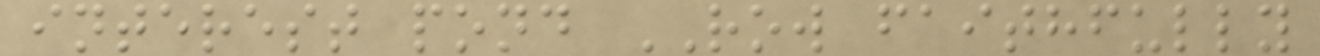interest pond ROW faithfully
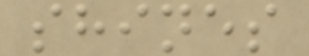shines
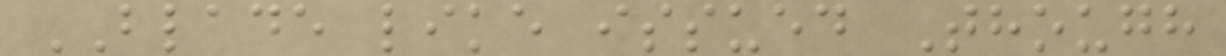BLADE like issued Though
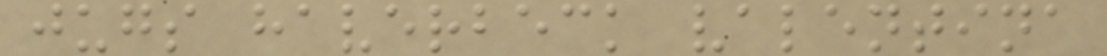jugs haverbeck valentina
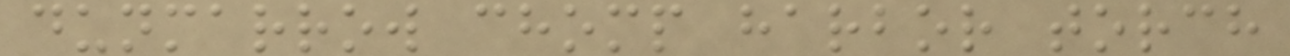dunmarrow chomp harbor torch
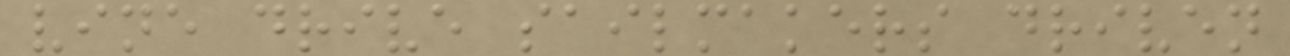vine drive sailmakers driven
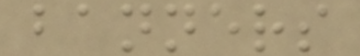banners
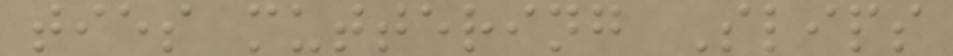ties muttering Slips
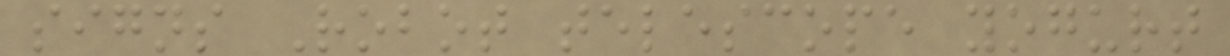signs Robot telescope yogurt
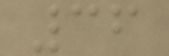36
